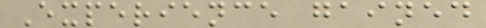Experience gained
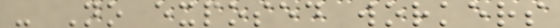- No exposed workers
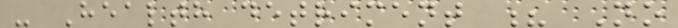- Health detriment ? No
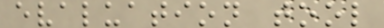evaluation tool
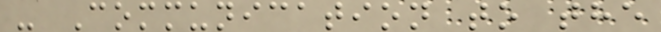- Communication to the
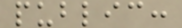public:
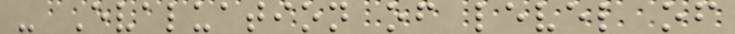- Evaluation of level of
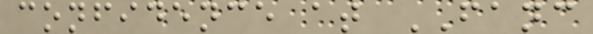confidence at FANC
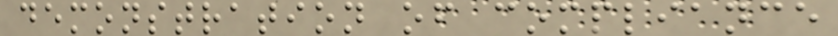demonstration of compliance
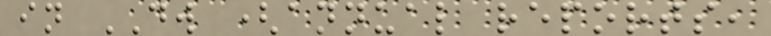in DW (annual reports,
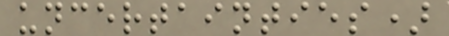uncertainties)
